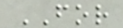FOR
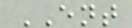ENT
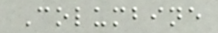Columbine
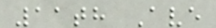11th Ave
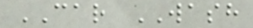CAR WASH
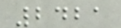2421
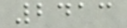2413
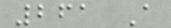261 A
